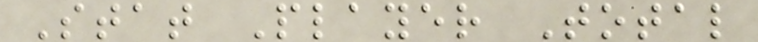Stat Player Total
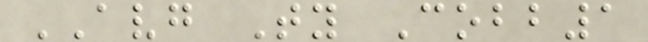AVG Ty Cobb1
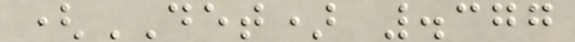(DET) .377
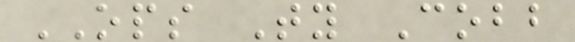OPS Ty Cobb
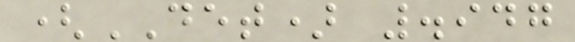(DET) .947
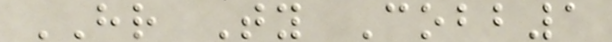HR Ty Cobb1
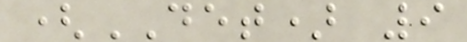(DET) 9
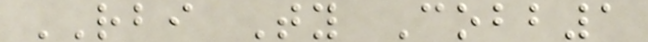RBI Ty Cobb1
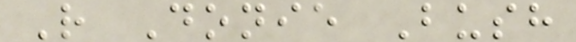R Donie Bush
